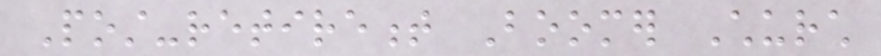Post-retirement Boomer Church
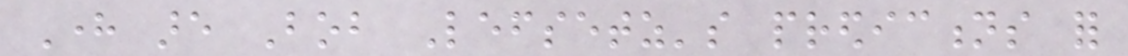Here are Bob Lefsetz's predictions for
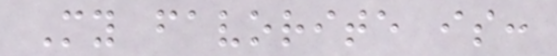My favorite is:
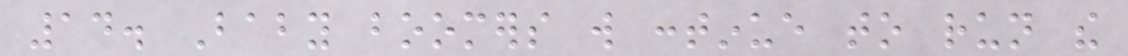14. Baby boomers will continue to run the
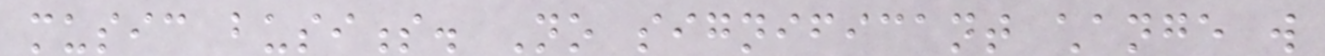music business. No significant change will
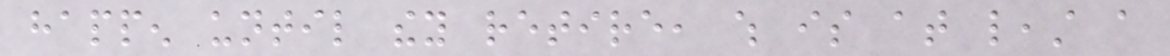happen until they retire, which is at least a
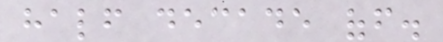half decade off.
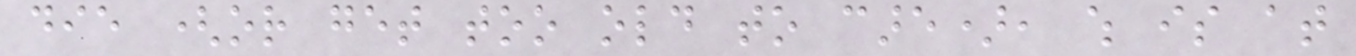die (or get too old to care), which is at
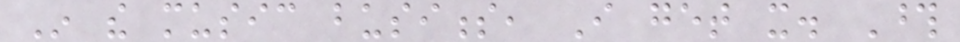In the music business, I get it. Those
